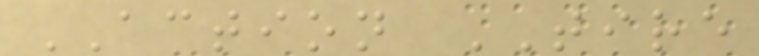ACTION TIRE
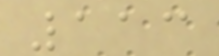113
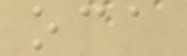oca
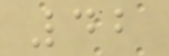42
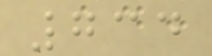734
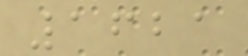1621
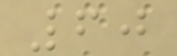60
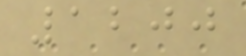1200
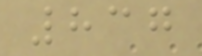837
